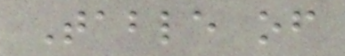Table of
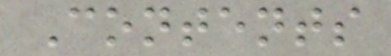Contents
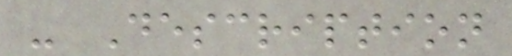- Description
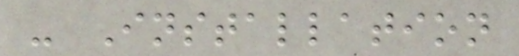- Installation
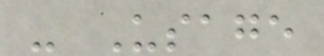- Usage
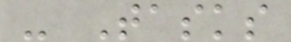- Tasks
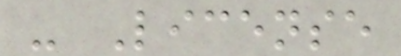- License
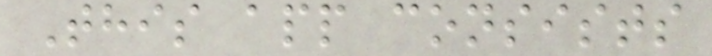This app consists
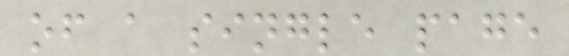of a single page
